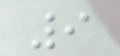9
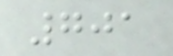701
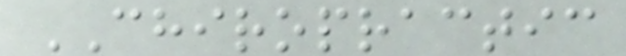CHIROPRACTIC
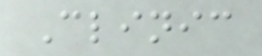Clinic
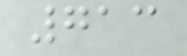713
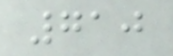710
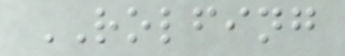ROLFING
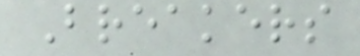Breakers
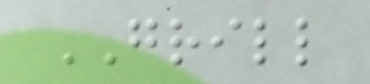GRILL
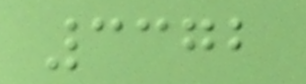3372
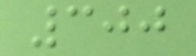300
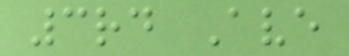3rd Ave
